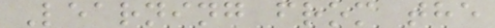Learning from the
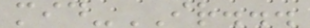mid-IR...
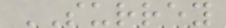SURREY
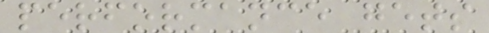performance gets
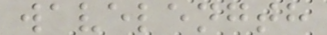wavelength
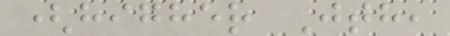(higher Jth,
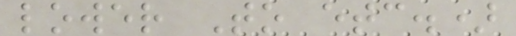lower To etc.)
